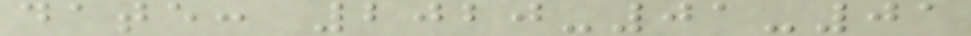date: 2020-01-01
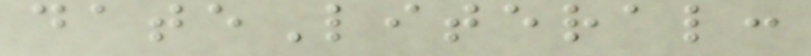dateLiteral:
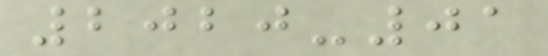2020-01
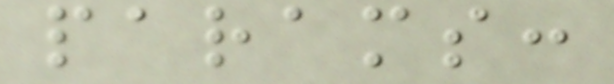params:
